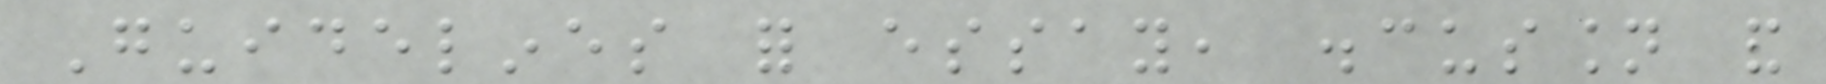Guidelines for essay, discussion and
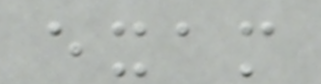exam
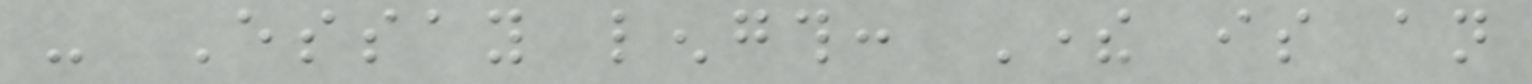- Essay length: There is an
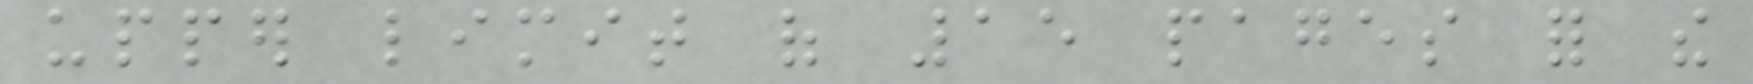upper limit of 15 pages for the
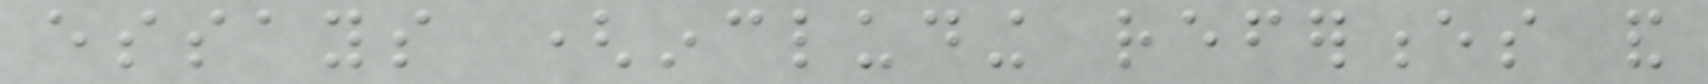essays (including references and
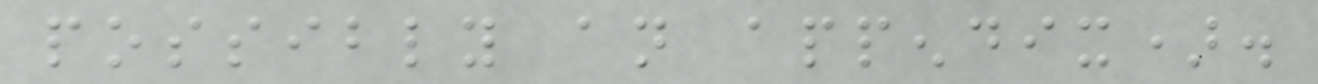possibly an appendix).
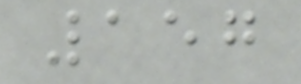157
